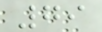79
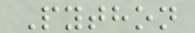Python
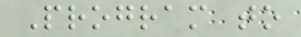Program to
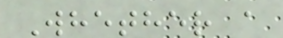Whether a
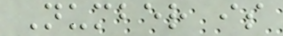Number is
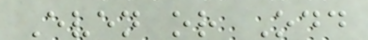Even or Odd
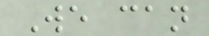We can
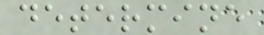determine
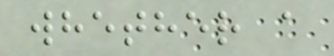whether a
